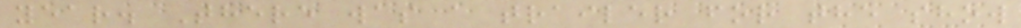year. There was a trailer for the show
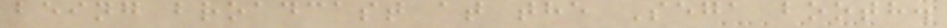being broadcast at the Sega booth.
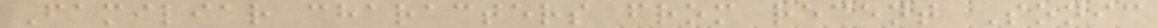Familiar characters from recent Sonic
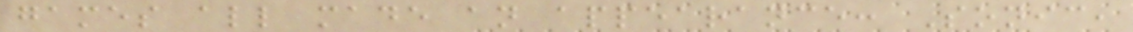games all made an appearance: Sonic,
